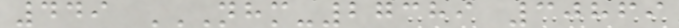449 NHM-27389 30869
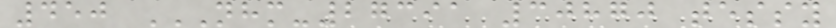450 NHM-27391 30870 TESSY
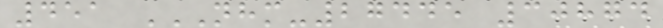451 NHM-27445 30874
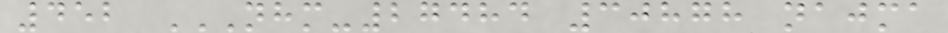452 NHM-27484 30878 NAJMA
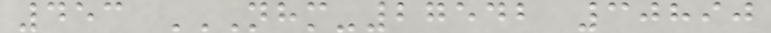453 NHM-27542 30890
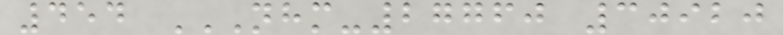454 NHM-27760 30920
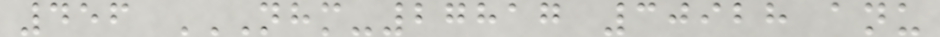456 NHM-27817 30928 ANU
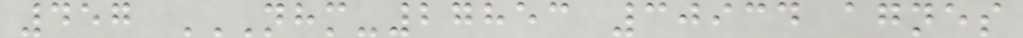457 NHM-27853 30934 AGNES
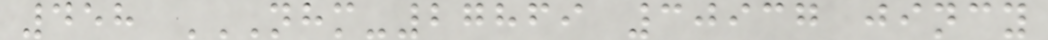458 NHM-27869 30937 JINCY
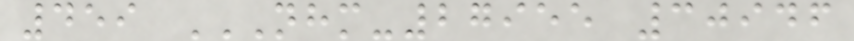459 NHM-27955 30946
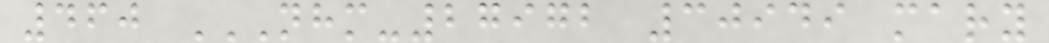460 NHM-27972 30949 MARY
